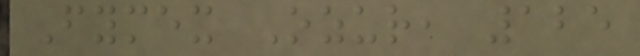Fymex Ozur, 125
